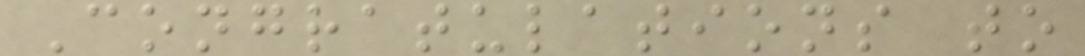Congratulations to
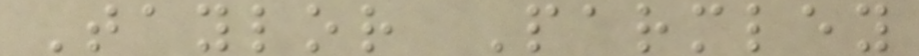Taylor Parmley
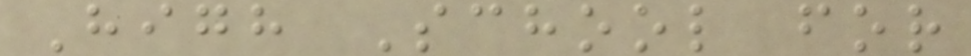High School for
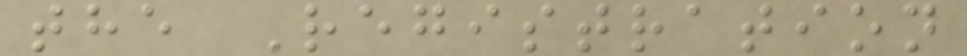the Registration
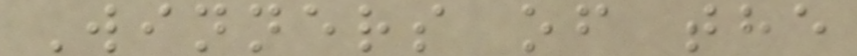Winners of the
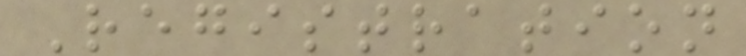Registration
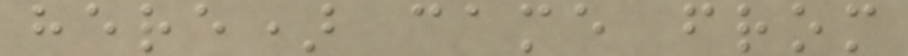here) came from
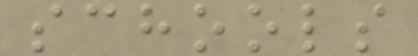schools
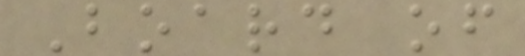Board of
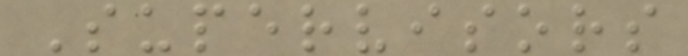Supervisors
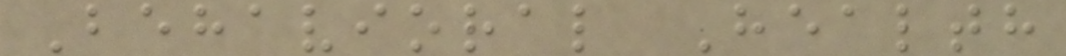Behavioral Health
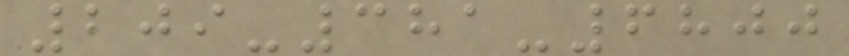209-381-6800
